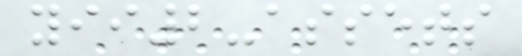yii2-assets
